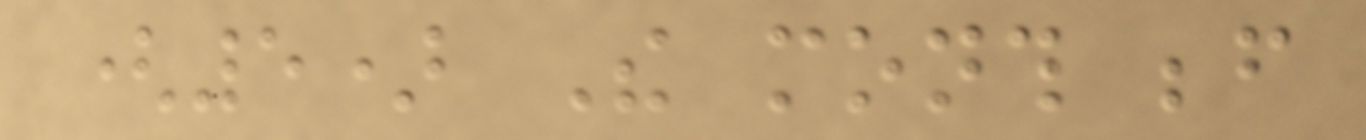(5) The month before
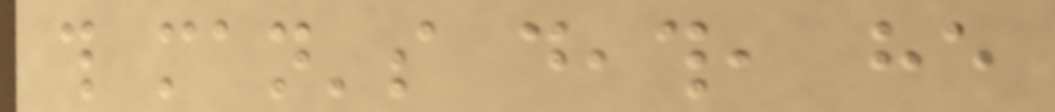this man's death, he
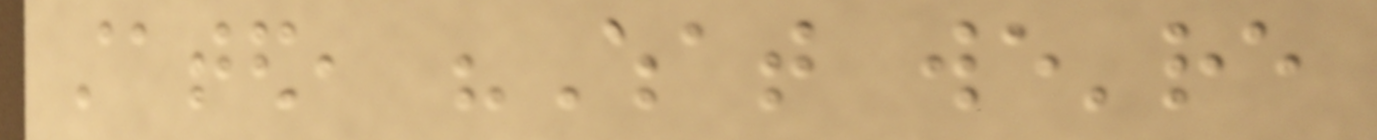stated, "What we're
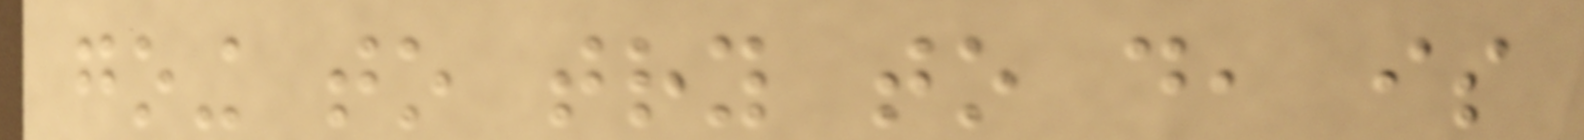going to try to do, is
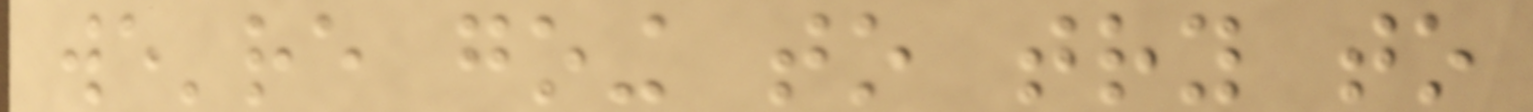we're going to try to
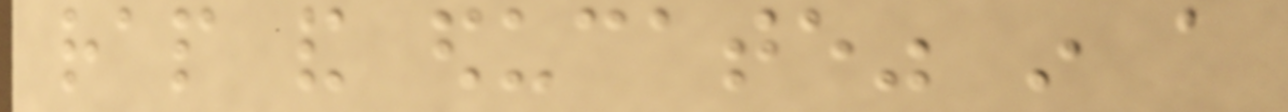rap and educate" in a
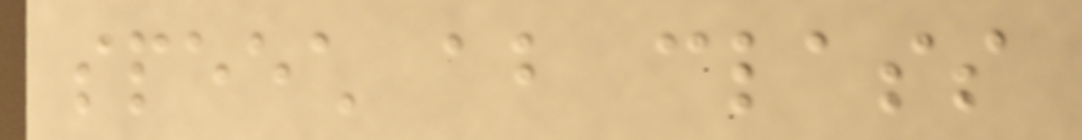speech about class
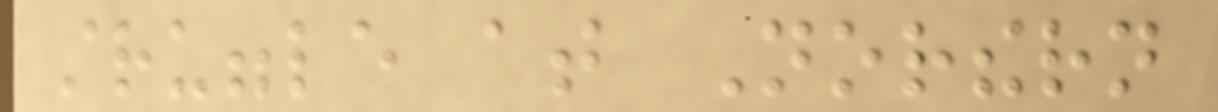struggle at Northern
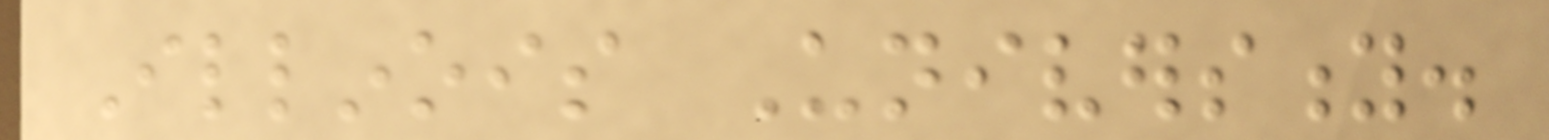Illinois University.
